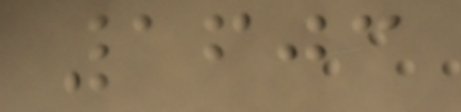1603
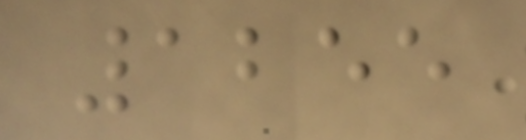1255
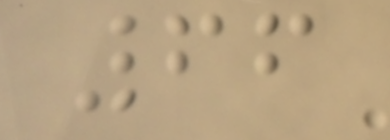66
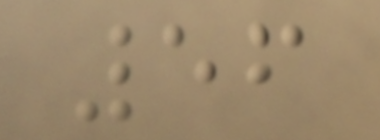56
